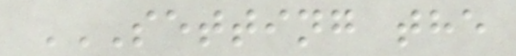SETTING THE
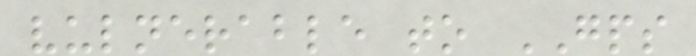vulnerable to GPS
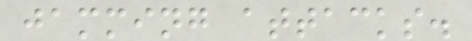jamming attacks.
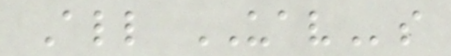All UAVs
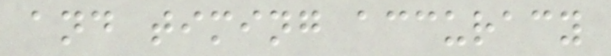and timing accuracy
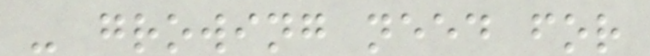- growing need for
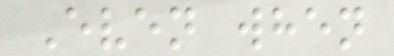Even when
